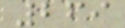269
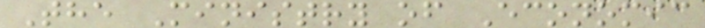The Ministry of Economic
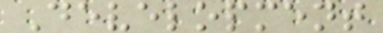Development
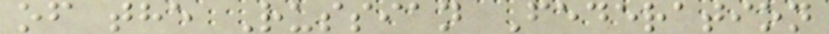of the Russian Federation
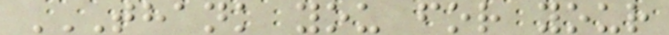THANK YOU FOR YOUR
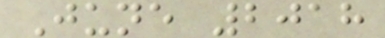June 2018
